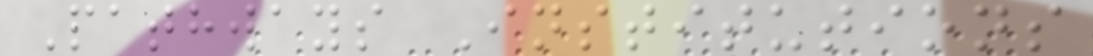Pathways Institutions
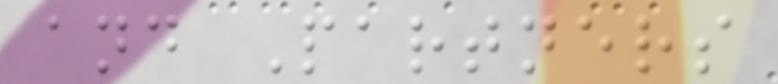and Partners
